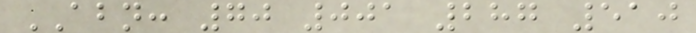ABN: 70 001 287 510
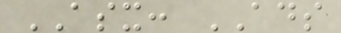ASX: ADS
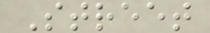Street
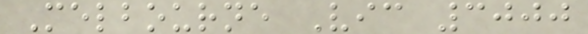Melbourne Vic 3000
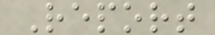Report
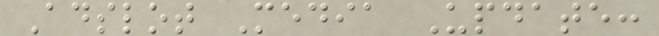Adslot Media Update:
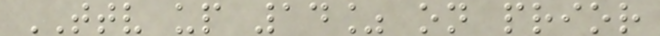TTV up 14% on prior
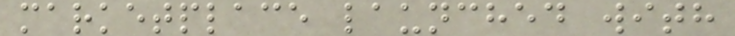marketplace launched with
